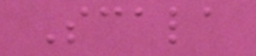Scala
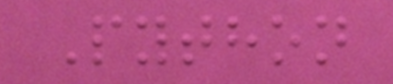Python
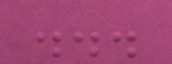...
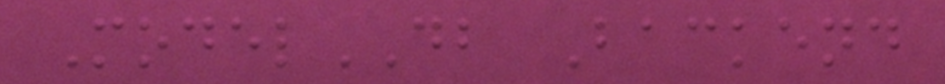ModelDB Backend
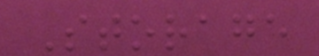Storage
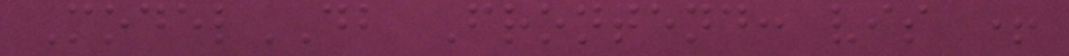ModelDB Frontend: vis +
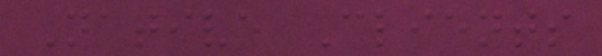Native Clients
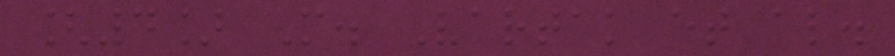[4] M. Vartak et al.
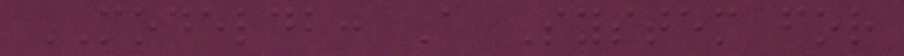MODELDB: A System for
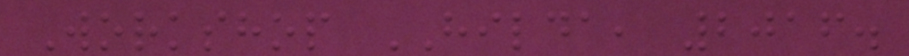Workshop HILDA, 2016.
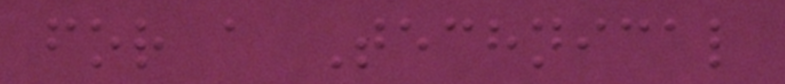for a Technical
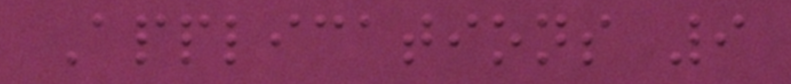Applications 9
